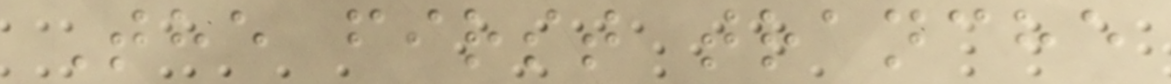The first tranche
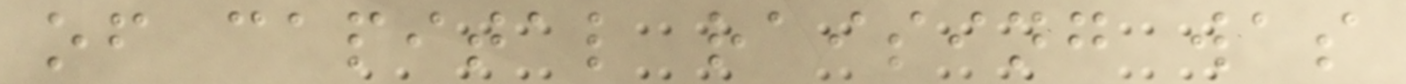of capital raising was
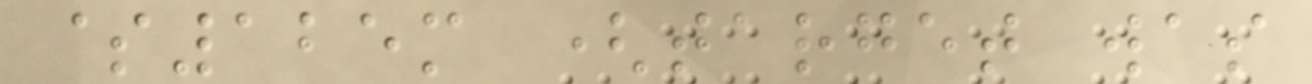$125m (target was
